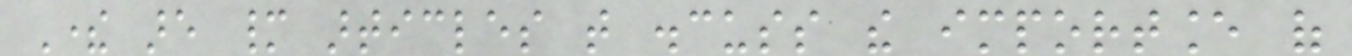There are many articles that discuss the importance of
